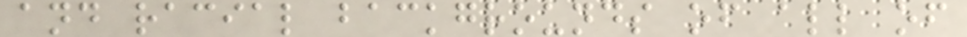and racial backgrounds of all of
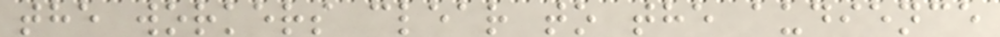the workers clear to the audience
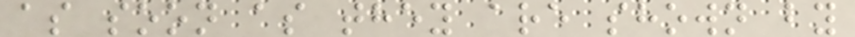as soon as they are shown by
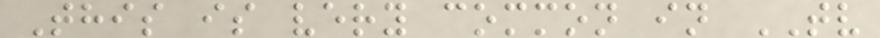This is very common in TV
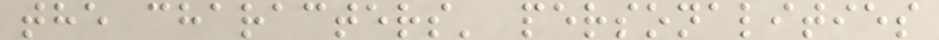the characters' personalities
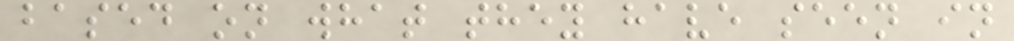based on what they have seen in
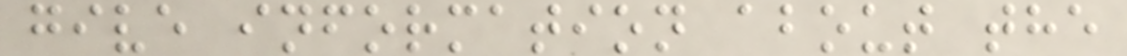give information about the
